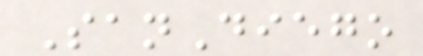SanDiego
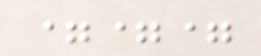===
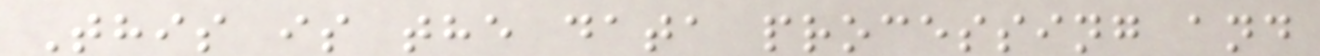This is the data processing and
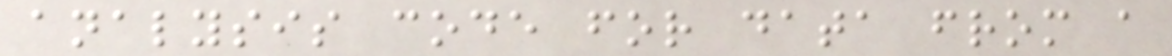analysis code for data from a
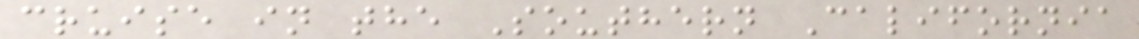cruise in the Southern California
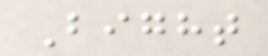Bight
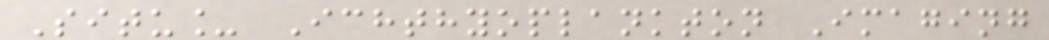Situ_ Ichthyoplankton Imaging
